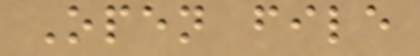Open file
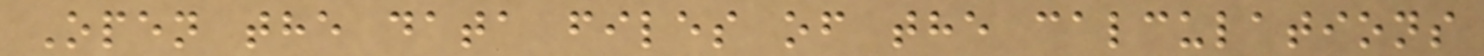Open the data files of the calculations
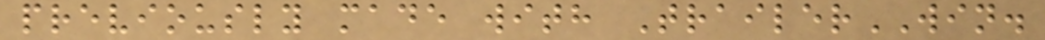previously made with TrailerWIN.
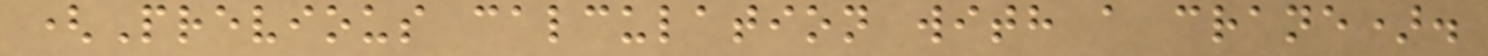(Previous calculation with a crane).
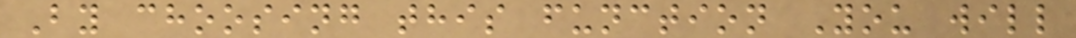By choosing this function You will
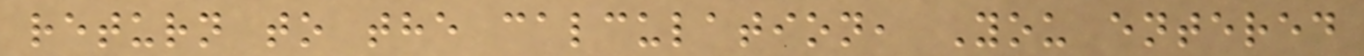return to the calculation, You entered
